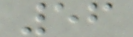56
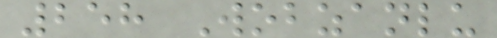258 Wobzanlu
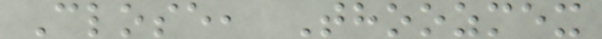Close, Thoozmex
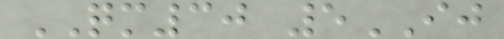QM30 5IJ
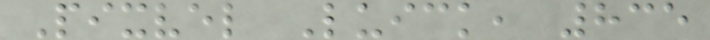Pixvel Luick, 835
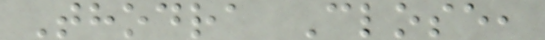Thodra Close,
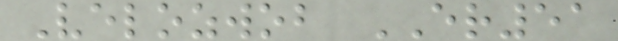Velozwob ER51
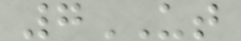7UT
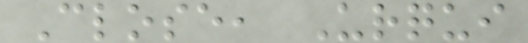Close, Urqui
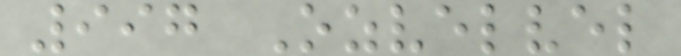997 Ozvelvel
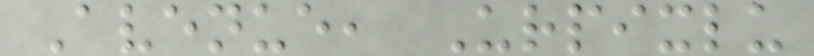Avenue, Urpixlu
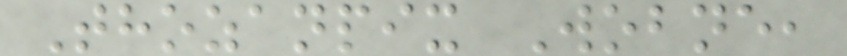Thozanpix Wobne,
